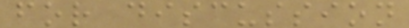for discussion
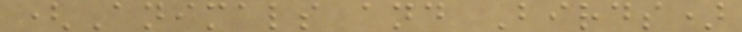(Animals and Birds)
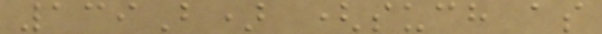139B) (such as
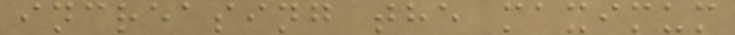increasing the maximum
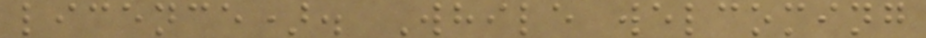licence). While welcoming
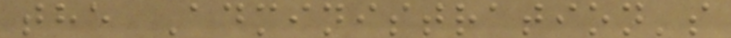the Administration's
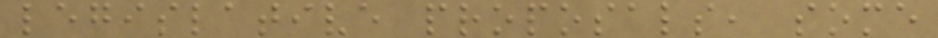legislative proposals, some
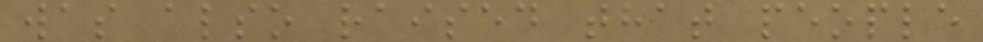was also raised that people
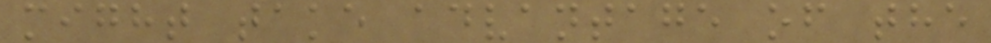might take advantage of the
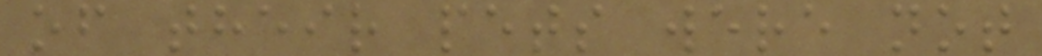of their pets were not
